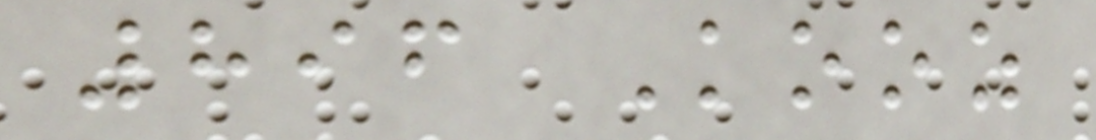896 Kooz
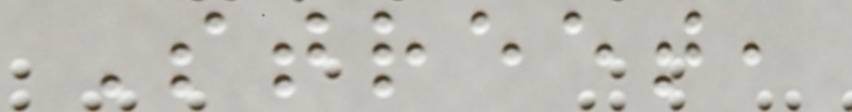Street,
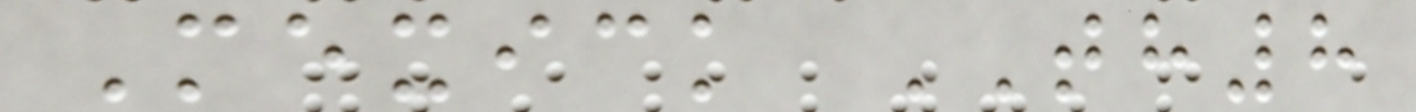Mexick TH8
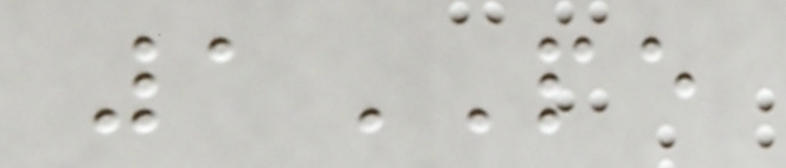1PE
